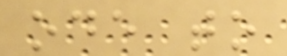ode to
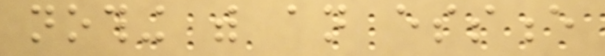nothing with an essence
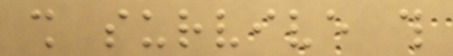shall survive this
